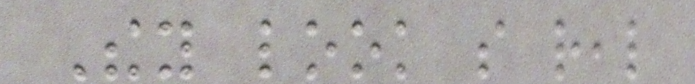They look so real
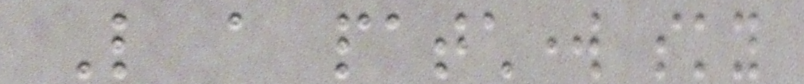Like a patchwork sky
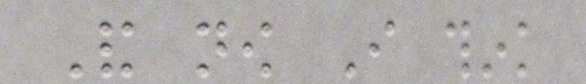And now I think
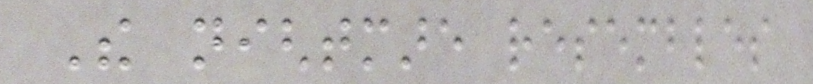The nightmare resembles
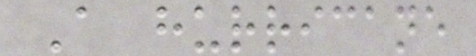A hurricane
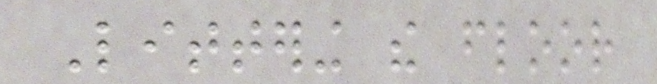Littering the floor
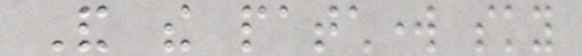And the patchwork sky
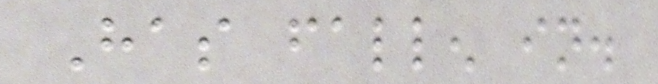Has fallen in.
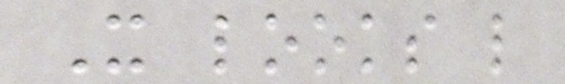It looks like
